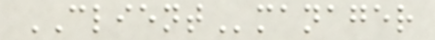CLIENTmanager
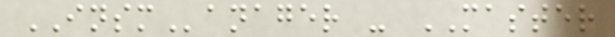INSManager - MASTER
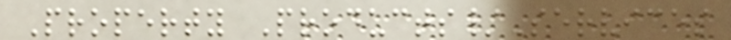Property Products/Services
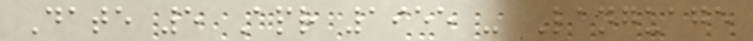Date 5 Apr 1955 - Language
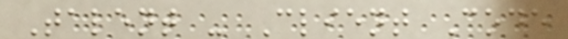Talent - Client Code
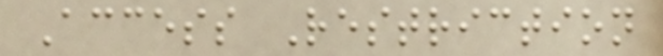Access Restriction
